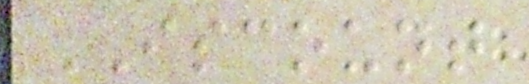ISCOUNT
